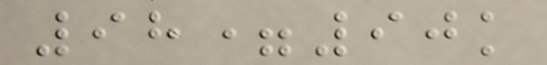98=90k
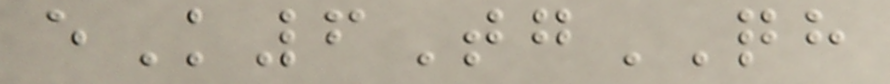eK6TgQH
